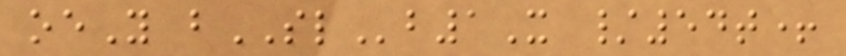oeY bSLb1X /54t+
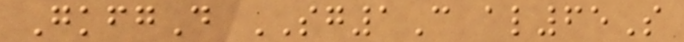GkfgD SG1C al65S
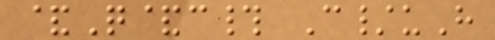&Q&c# C/uH
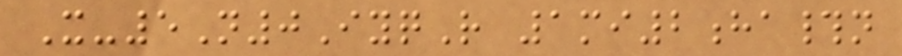X-5N0IyqR 1mi2ha#n
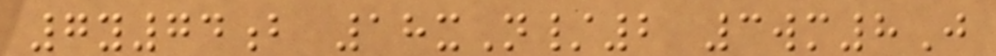7y74b 18xN/2 3wm8J
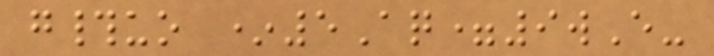g#uo *5Aq=9wE-
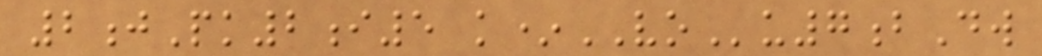2jPk2i5 k*VOu7bDw
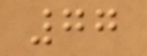77
